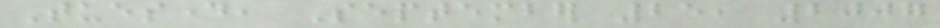Tuesday, September 25, 2007
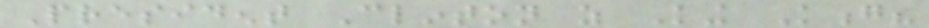President Clinton as King Kong?
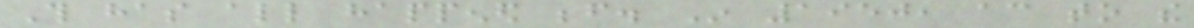This has all happened before. In 1950, according to the
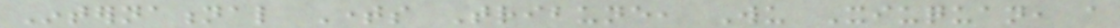International Times Tribune, Wu Xiuquan, a
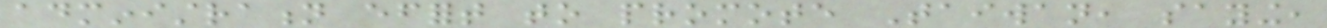administration effort to promote Taiwan, saying,
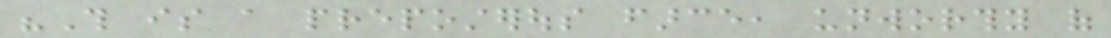"This is a preposterous farce, unworthy of
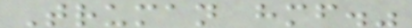Truman himself."
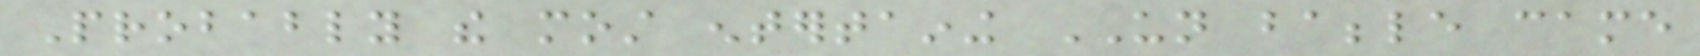Probably the most entertaining UN babble came
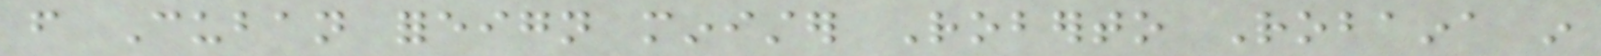from Cuban foreign minister Roberto Robaina in
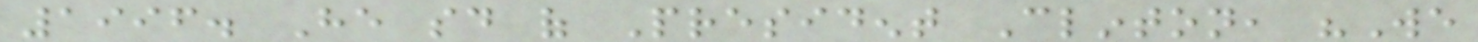1996. He said of President Clinton, "We
